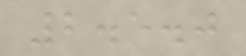2.5.0
